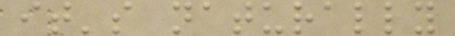it's naturally
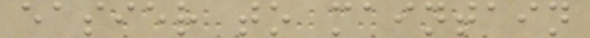easier to maintain
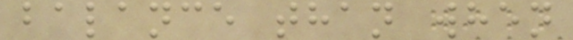balance than when
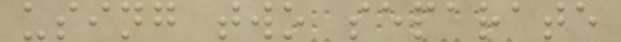using two separate
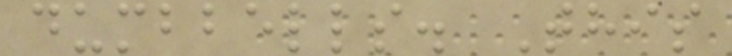dumbbells. This
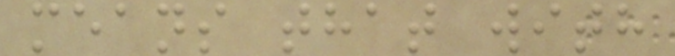means that with
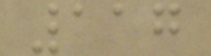117
